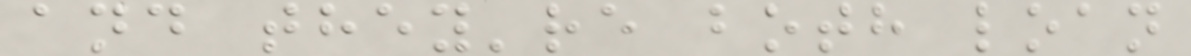and they're both loan
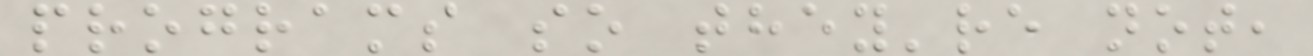programs so they're not,
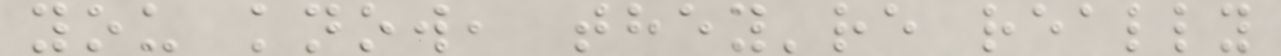you know, they're really
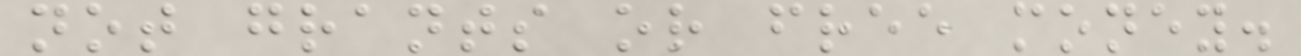not grants or free money.
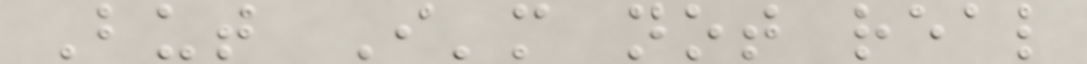But I'm not real
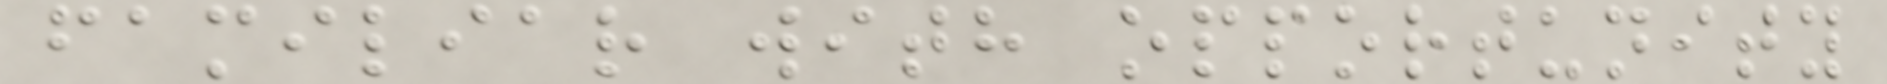familiar with opportunity
